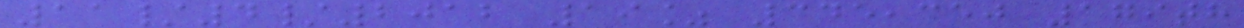11/4/2012 19% 345,350 179th
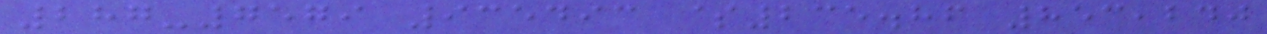287-7579 935493 $235.86 853,240
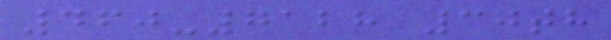460-7128 30th
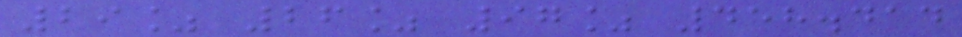29% 26% 97% 458.414
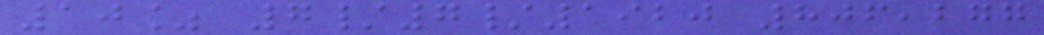10% 7/7/1920 806,277
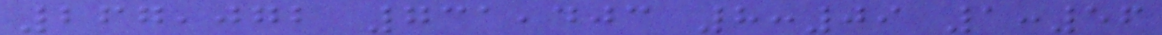267,072 731,403 8:09 1:56
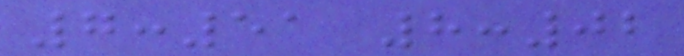7:51 8:02
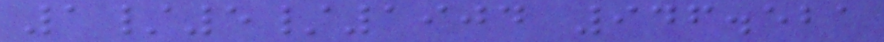1/5/1904 946.521
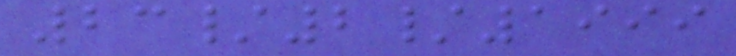23/2/1999
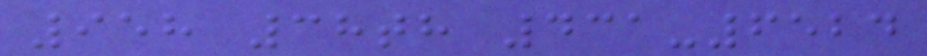958 38th 431-6524
